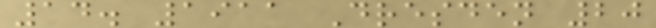14. 1911 Dresden 20
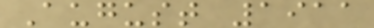August 1911
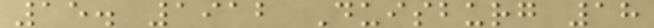15. 1912 Duisburg 18
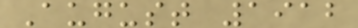August 1912
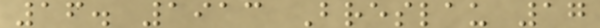16. 1913 Breslau 17
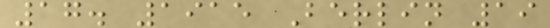17. 1915 Berlin 19
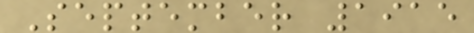September 1915
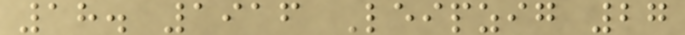18. 1916 Leipzig 27
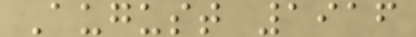August 1916
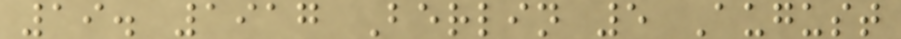19. 1917 Berlin 5 August
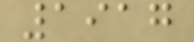1917
